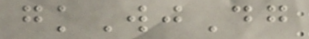gkWjDg
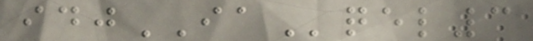idjIAqel3
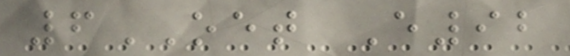6OET E92
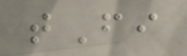tFi
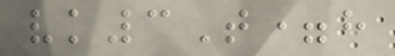vk3T=h
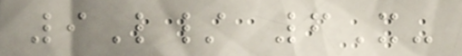9L/ 6X-
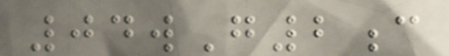04wG2c
